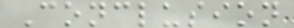Conclusion
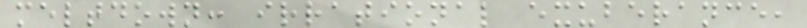meltdown: irrational exuberance,
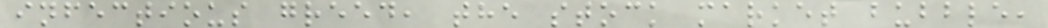infectious greed, the stock market bubble,
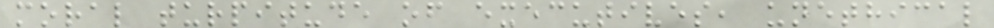moral turpitude of executives, unethical
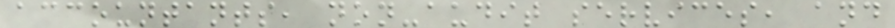accountants, non-audit services, and
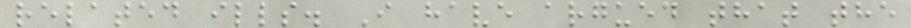related ills. I have argued that the
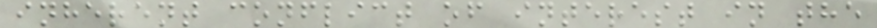inherent conflict of interest in the
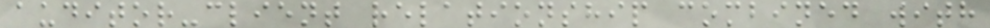auditor-client relationship combined with
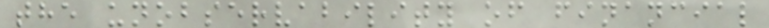the unobservability of financial
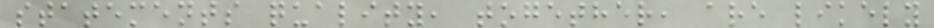statements quality, together, are likely
